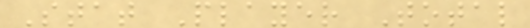Stat Player Total
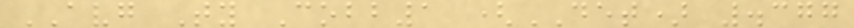AVG Ty Cobb1 (DET) .377
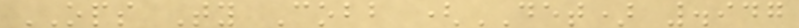OPS Ty Cobb (DET) .947
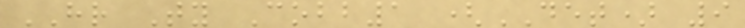HR Ty Cobb1 (DET) 9
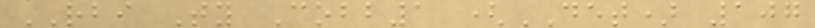RBI Ty Cobb1 (DET) 107
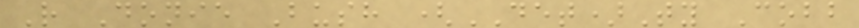R Donie Bush (DET)Ty Cobb
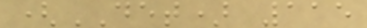(DET) 115
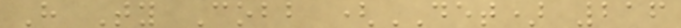H Ty Cobb (DET) 216
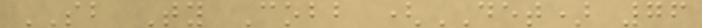SB Ty Cobb (DET) 76
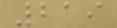219
